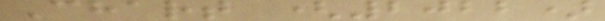Chart (2022)
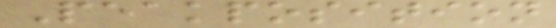Peakposition
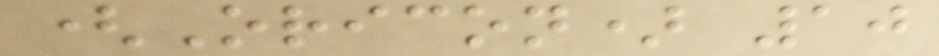(Oricon) 10
